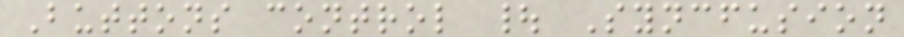Buttons control | Syncfusion
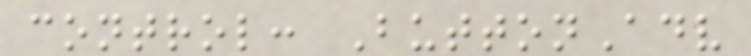control: ButtonAdv
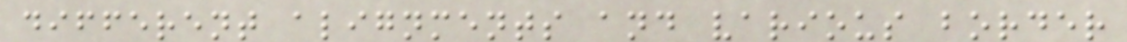different alignments and various border
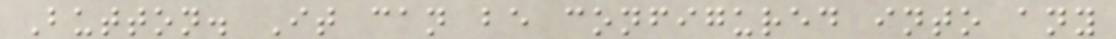Button. It can be configured into any
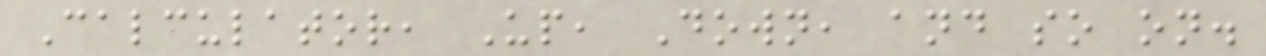Calculator, Up, Down, and so on.
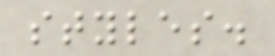styles.
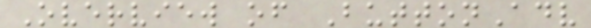Overview of ButtonAdv
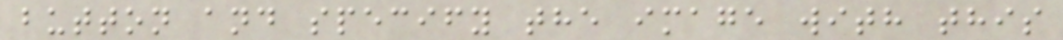button and specify the image with this
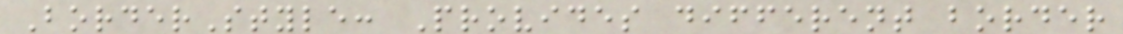BorderStyle: Provides different border
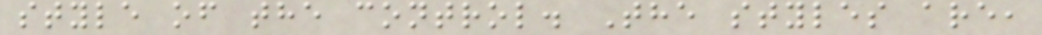style of the control. The styles are,
